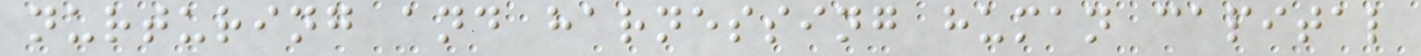nurturing and harnessing human capital
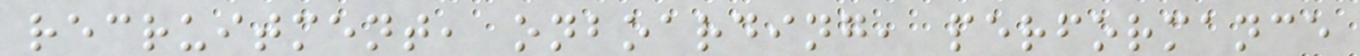recruitment, onboarding, performance
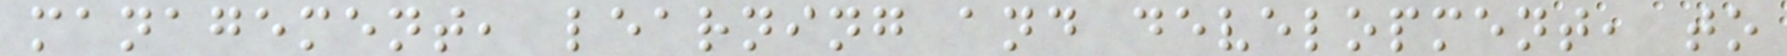management, learning and development, to
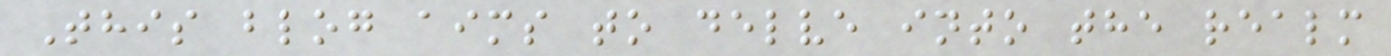This blog aims to delve into the realm
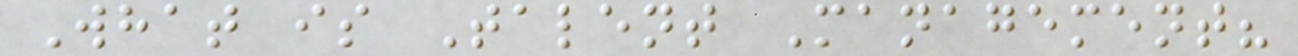What is Talent Management?
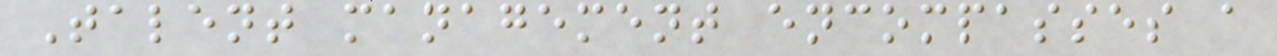Talent management encompasses a
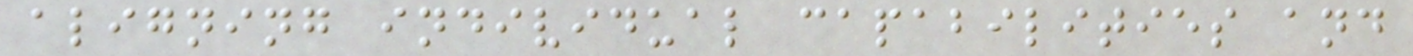aligning individual capabilities and
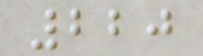220
